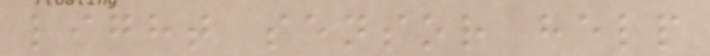light sensor help
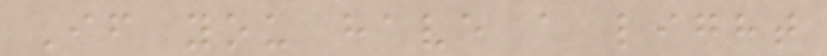If you have a light
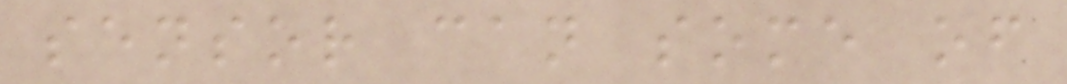sensor can some of
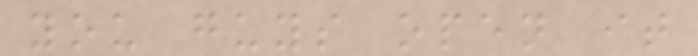you guys open it
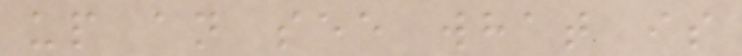up an see what is
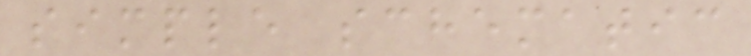simple schematic
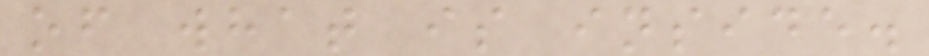of what is inside.
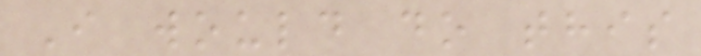I would do this
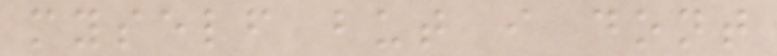myself but i dont
